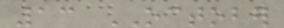13 OCTOBER
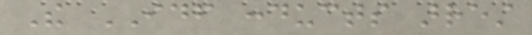The IDF conducts arrest
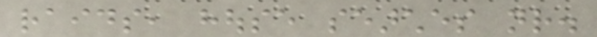raids, house searches nr.
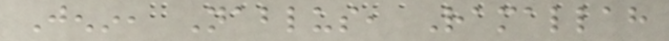Jenin, Nablus, Ramallah
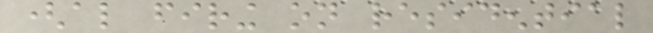(also firing on residential
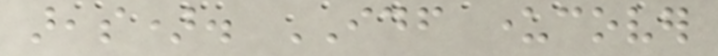areas). IDF undercover
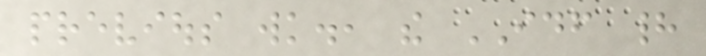previous wk., the IDF had
